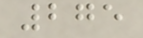275
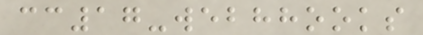cc17-webhhooks
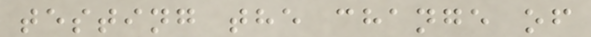testing the change of
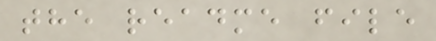the readme file
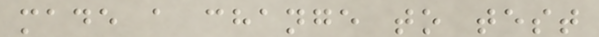made a change to test
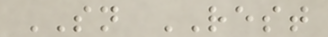SN REST
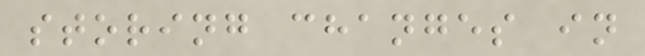storing changes in
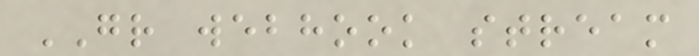GR webhook stream
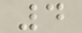4
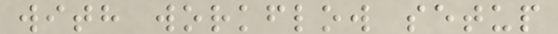with workflow setup
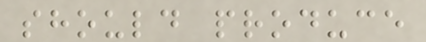should produce
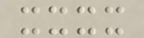xxxx
